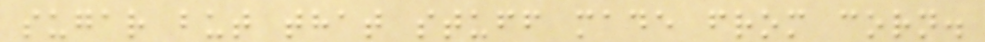sugar but that stuff made from corn.
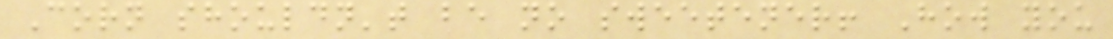Corn shouldn't be no sweetener! How you
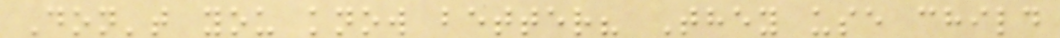Don't you know better? They use child
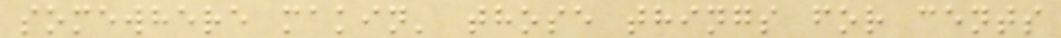somewhere makin' those things for cents
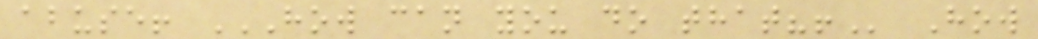abuse! HOW CAN YOU DO THAT?! How
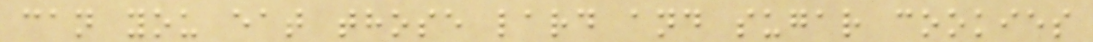can you eat those lard and sugar cookies
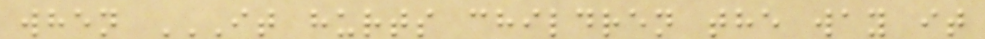when IT HURTS CHILDREN THE WAY IT
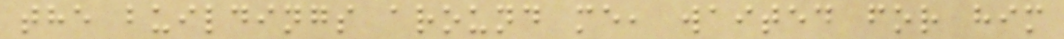the buildings around me, waited for him
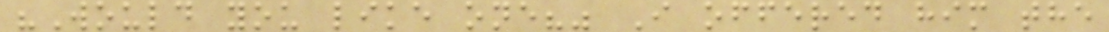"Would you like one?" I offered him the
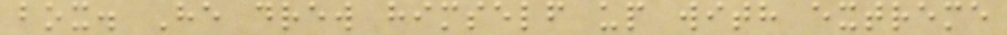box. He drew himself up with extreme
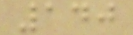140
